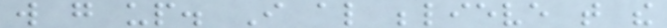will go up. I also believe that the
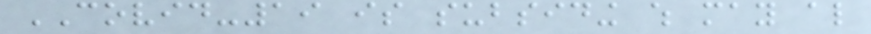COVID-19 is subsiding which may also
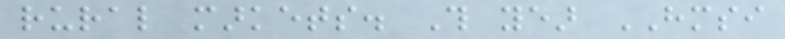rural markets. This year HMSI
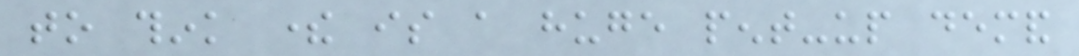to think there is a huge pent-up demand
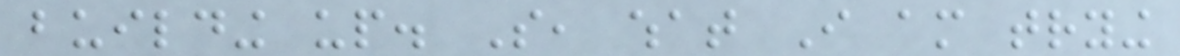building up. So, what I am trying
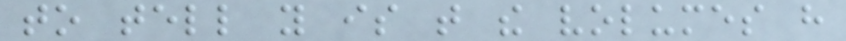to tell you is that the volumes have
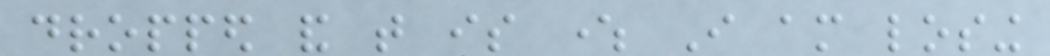dropped and that is where I am losing
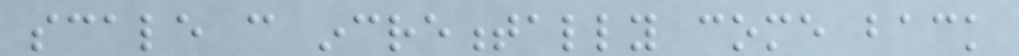scale can incrementally come back
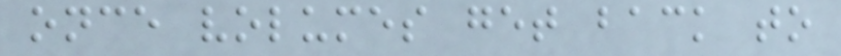once volumes get back to
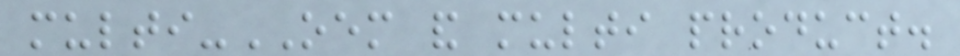multi-OEM and multi product.
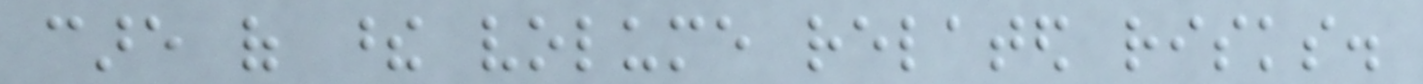care of these volume related risks.
